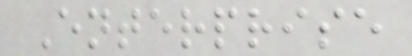Enterprise
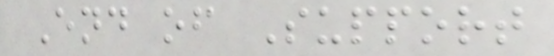End of Support
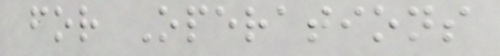for Operations
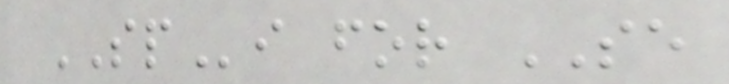SPi for SE
